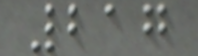217
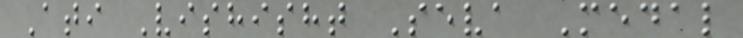Ati Vishisht Seva Medal
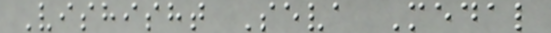Vishisht Seva Medal
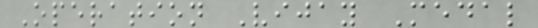Operation Vijay Medal
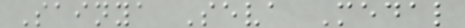Sainya Seva Medal
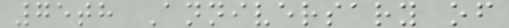75th Anniversary of
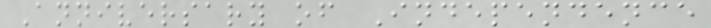Anniversary of Independence
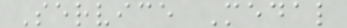Service Medal
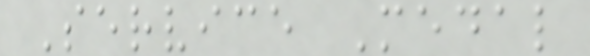Service Medal
